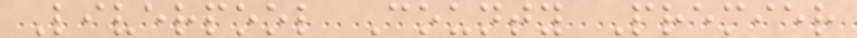Liverpool County Premier
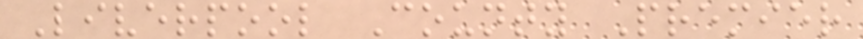Liverpool County Premier
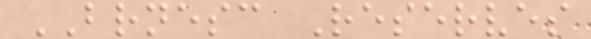BRNESC Reserves
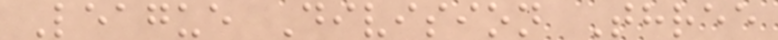League Division Three
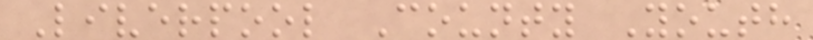Liverpool County Youth
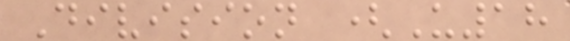Division (U18
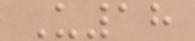U18
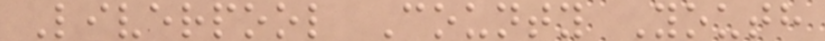Liverpool County Youth
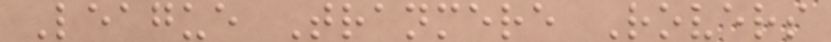League Tranmere Rovers
